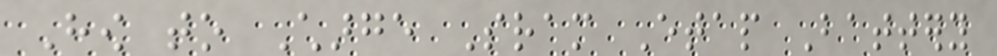How to Charge Sram Etap Battery
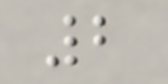2
